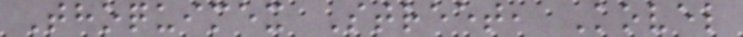Thoquimex Street, Kovel
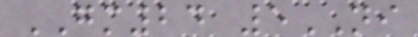GM24 5NI
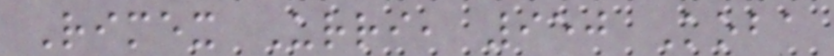Rimex Urri, 950 Koba
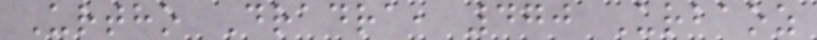Urtho Dradra, 470 Urbaoz
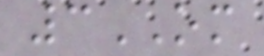3OM
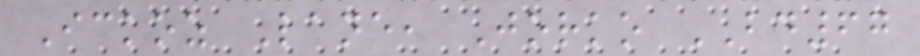Ickoz Lane, Jorko BD67
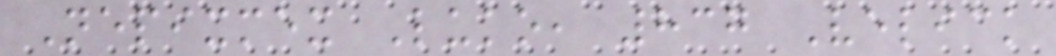Nepixmex Luko, 837 Velick
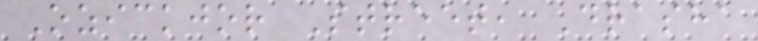Ozickjor Street, Drasha
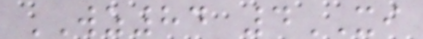WZ84 4XI
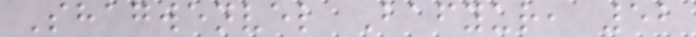Shagwenvel Bafyur, 52
